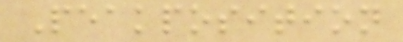Peakposition
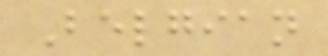Belgian
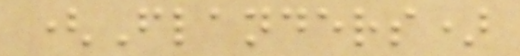(Flanders)
